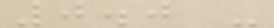0.0 -
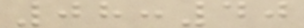08:40
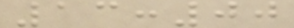13:00
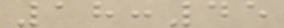18:45
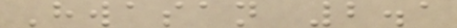Hwasan 2.1
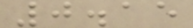0.15
